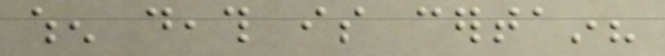when death is certain?
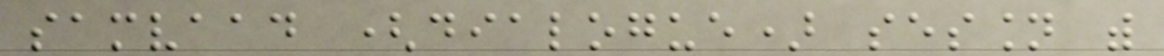samvaad (dialogue) session with
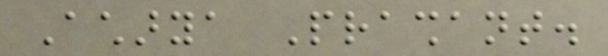Acharya Prashant.
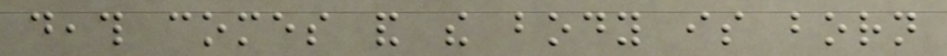death comes and the body is born
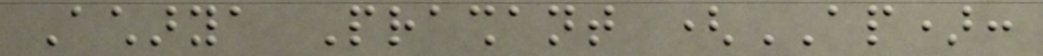Acharya Prashant (AP):
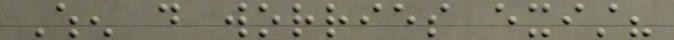When do worries exist?
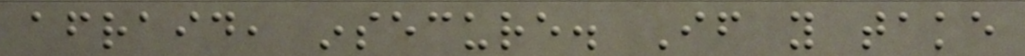afraid, insecure. If you take
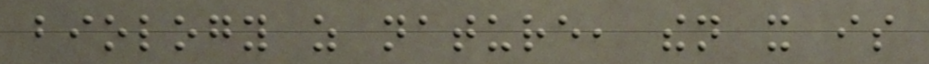biology as nature, then it is
